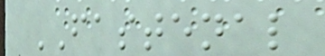FASTENAL
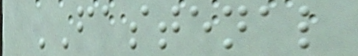FASTENAL
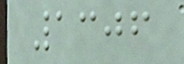1306
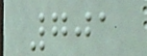701
